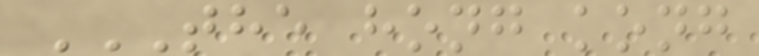THE HONG KONG
